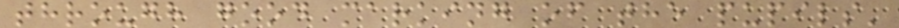through good marking of the pupils'
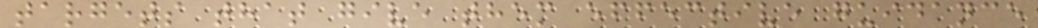targets that give them effective guidance
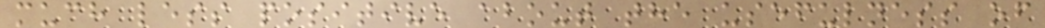much less positive about the usefulness of
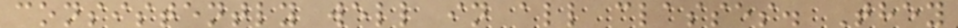consistently well in all classes. They
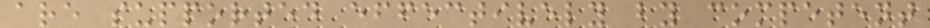are supported effectively by competent
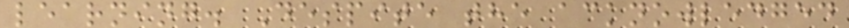learning. Despite the acknowledged
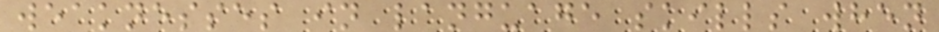weaknesses in language skills when
